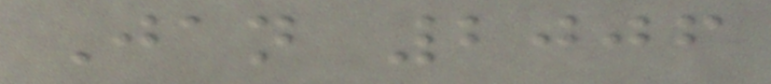Jan 2006
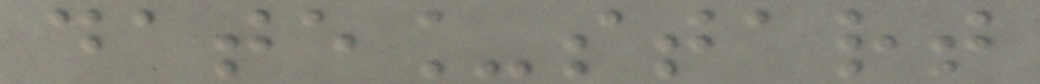date_start
